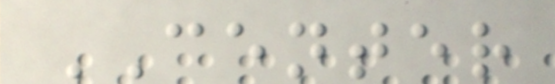CENTER
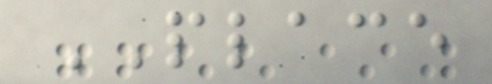PLACE
